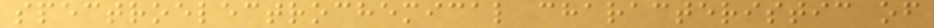spectroelectrochemical characteristic of
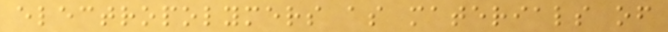electropolymers as materials of
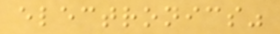electronics"
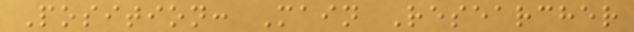Position: Main Researcher
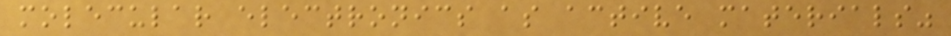molecular electronics as active materials"
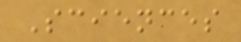Sciences
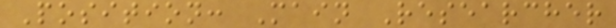Position: Main Researcher
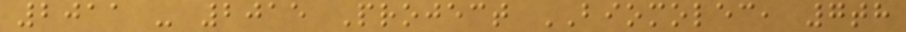2011 - 2015 Project BIOMOLEC, 7th
